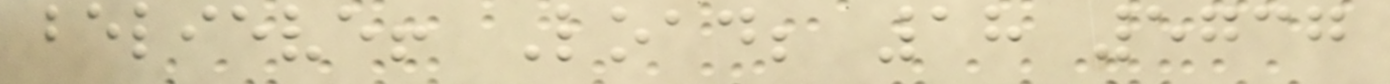believe! Load; 18 5737
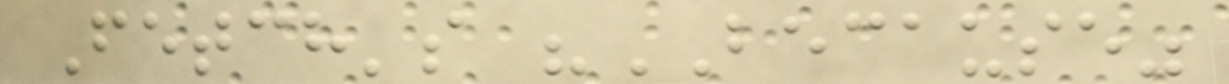Fetch's "BECAUSE"
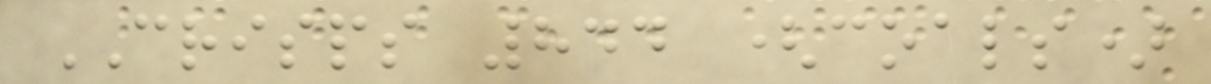CRISPS 844 (coals)
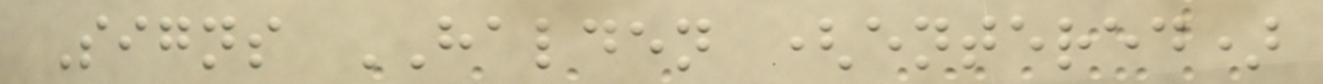Signs HALDEN (entered)
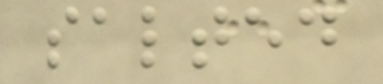salted
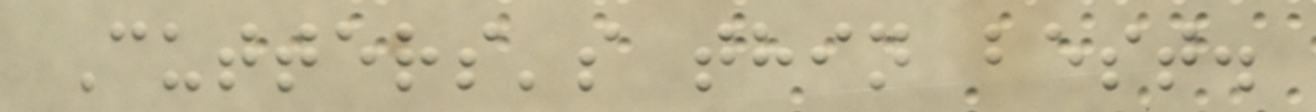Cutters's thin best.
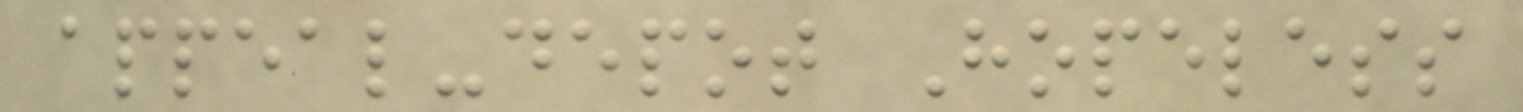appeal-depot Hopeless
